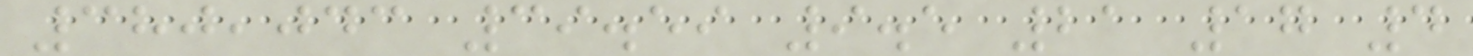380,043 39.59 9.5 21 17 4
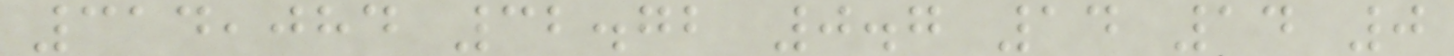314,084 32.72 0.7 14 14 0
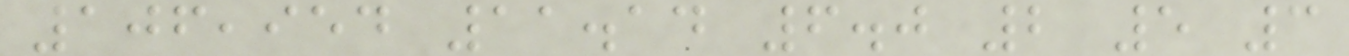106,954 11.14 6.0 2 5 3
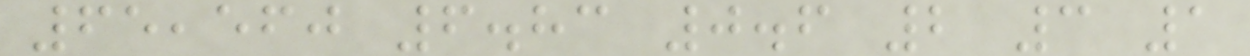65,560 6.83 0.6 2 3 1
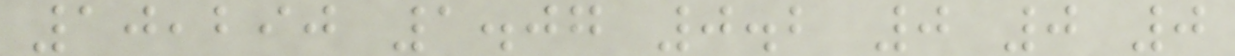10,290 1.07 0.2 0 0 0
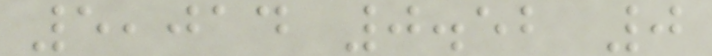5,014 0.52 0
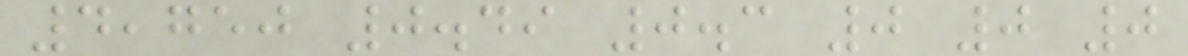4,750 0.49 0.3 0 0 0
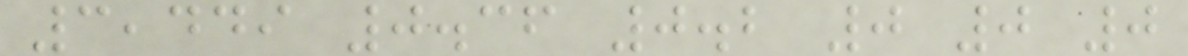3,449 0.36 0.2 0 0 0
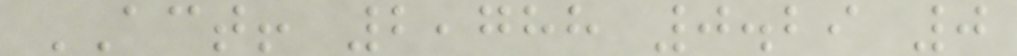ACT! 2,788 0.29 0
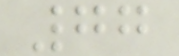77
